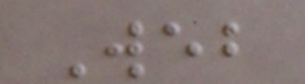Web
